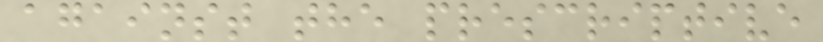against the prescriptive
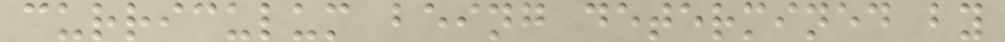curriculum being determined by
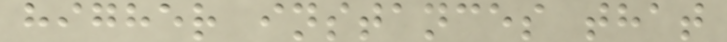higher instances that
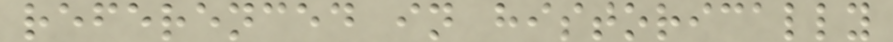referenced in historically
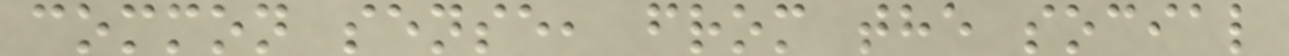common sense, from the social
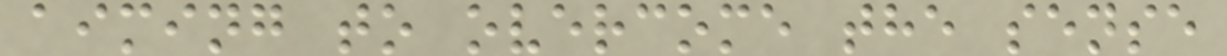aiming to overcome the sense
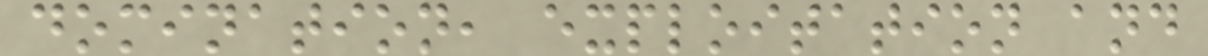domination, exploitation and
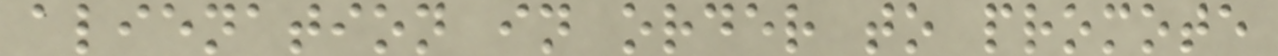alienation in order to promote
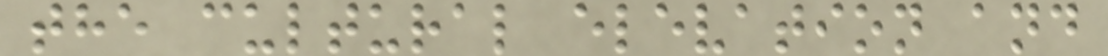the cultural elevation and
